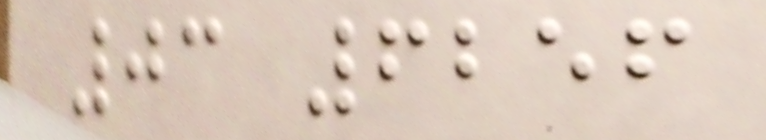03 6256
